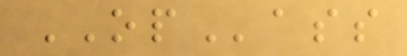OPass
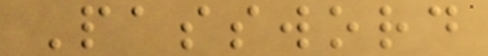Password
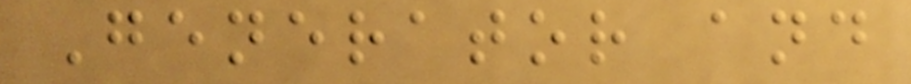Generator and
